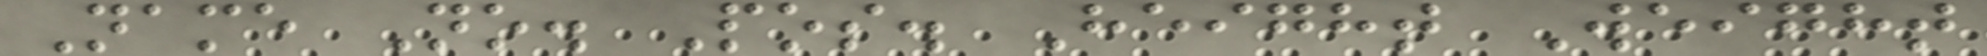Name No. Pos. Height Weight
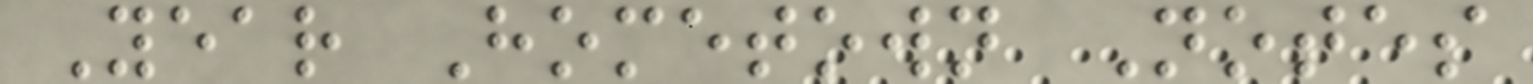Year Hometown Notes
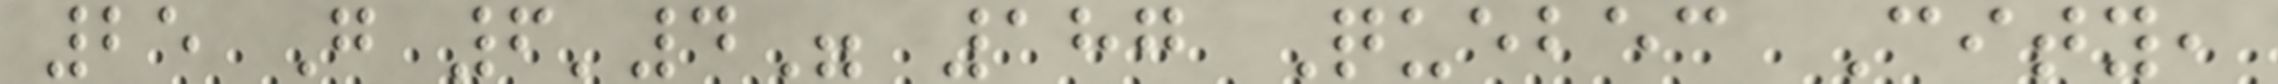25 G 6'4" 187 Quebec City,
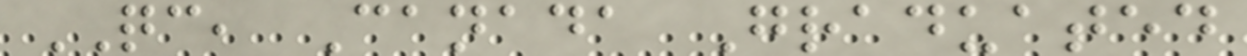QC, Canada Graduated
